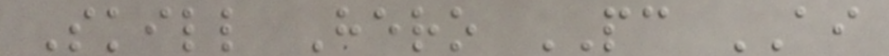Skill Hero PC AI
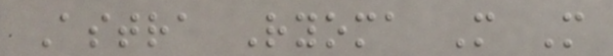Astra Ryoma M M
